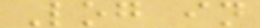Log in
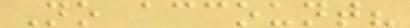No account?
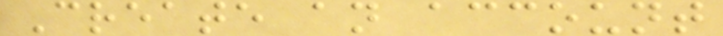Create an account
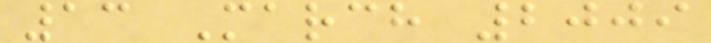13 March 2009
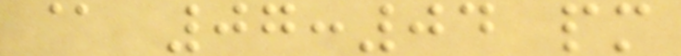@ 07:04 pm
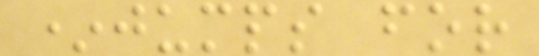*jumps for
